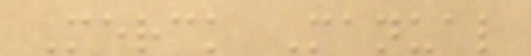Merck Manual
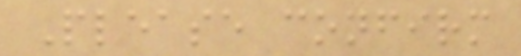Please confirm
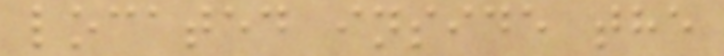located inside the
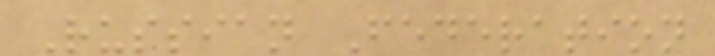Russian Federation
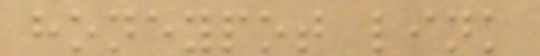honeypot link
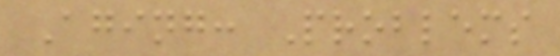Aging: Problems
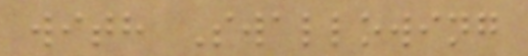with Swallowing
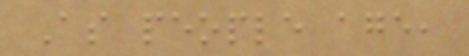As people age,
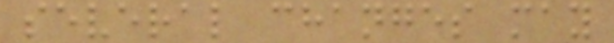several changes may
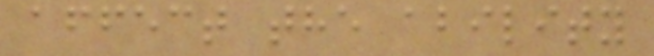affect the ability
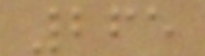265
